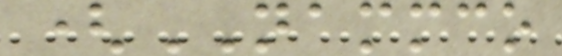(NAMMCO
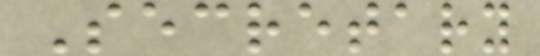Secretary
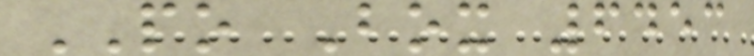PO Box 6453
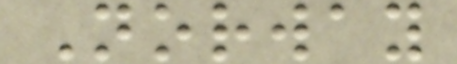Norway
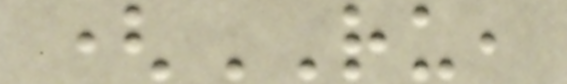(RU,
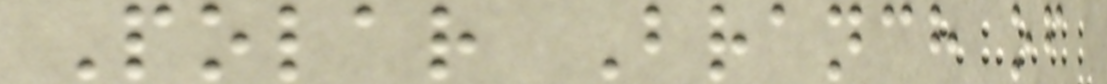Polar Branch of
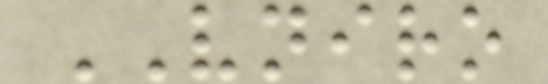VNIRO
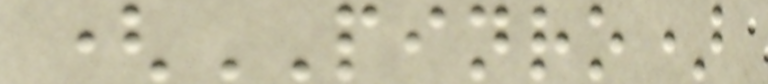(PINRO)
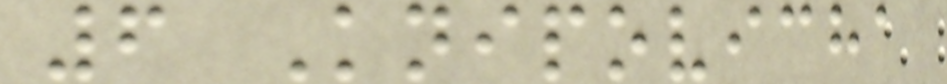6 Knipovicha
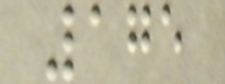175
